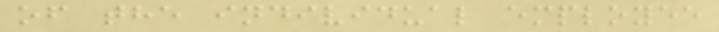of the individual employee
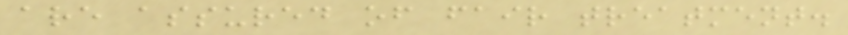are assured of fair treatment.
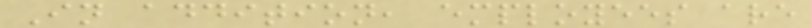In addition, employees are
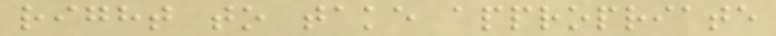right to take appropriate
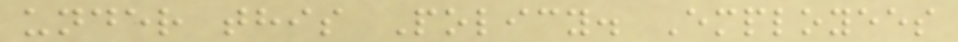under this Policy. Employees
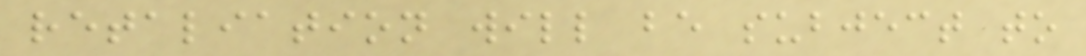retaliation will be subject to
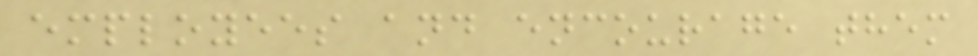employees and encourage them
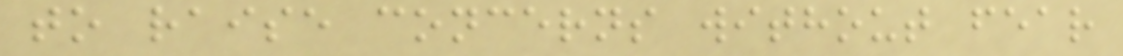to raise concerns without fear
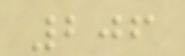206
